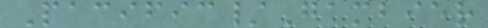Pacific/Gambier
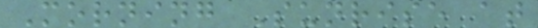Morning Sunrise at
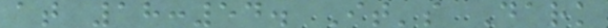at 18:54. It's Dark
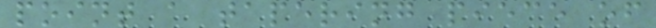point a tapering piece of
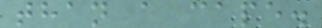than a cape.
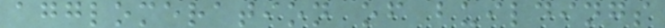agglomeration of buildings
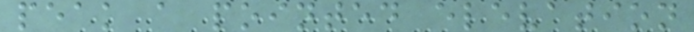peak a pointed elevation
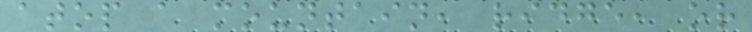atop a mountain, ridge, or
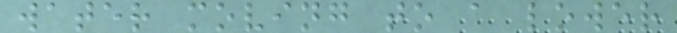water moving to a lower
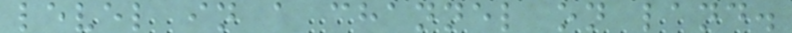level in a channel on land.
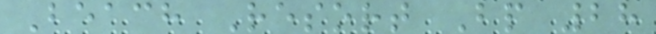Beach Resort Bp 28
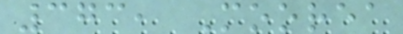373, Moorea
